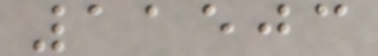11503
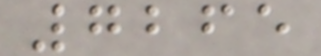7265
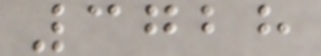3728
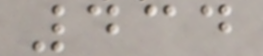434
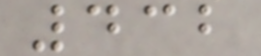432
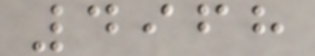4968
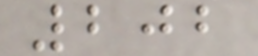202
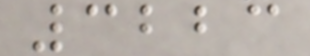3223
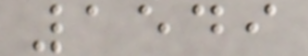1549
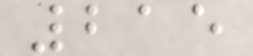215
